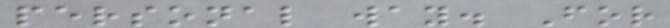personal way. For
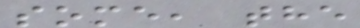some, the
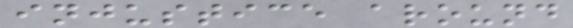injustice around
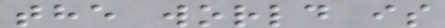the world is
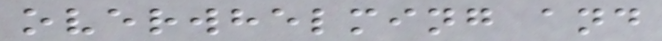overwhelming and
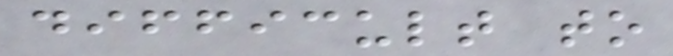difficult to
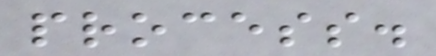process.
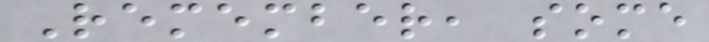Remember, some
